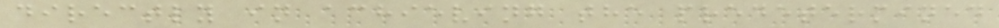directly in achieving the predetermined
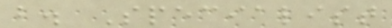b. Specialist
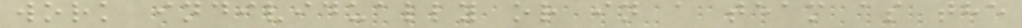work individually or in a team as the
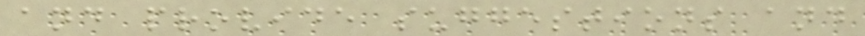and provide suggestions and
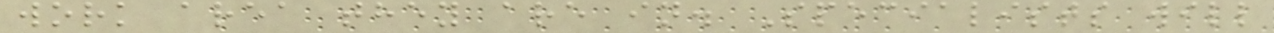work area they are in. Specialists will
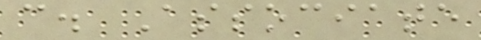c. Associate
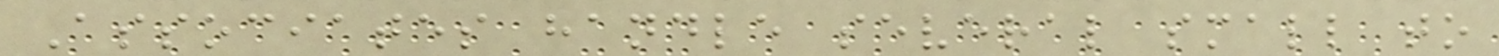Associates handle several small to
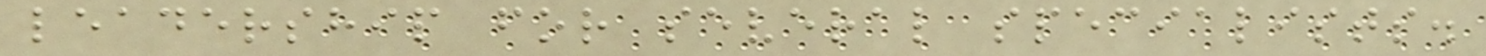leadership for several specialists.
